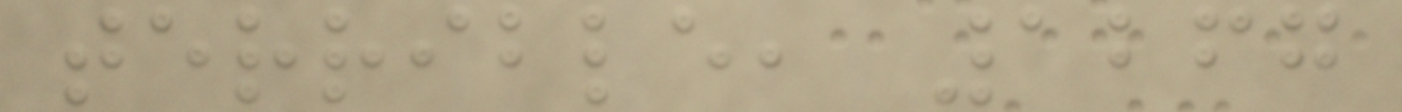terrible, 1267
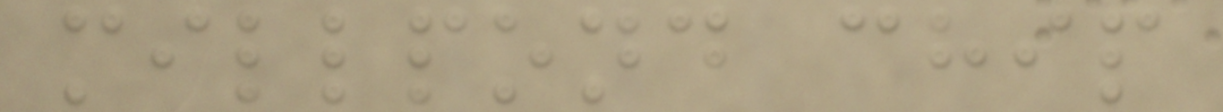millpond chip
